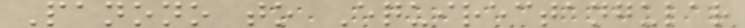Panono to Equirectangular
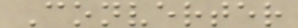Converter
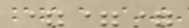===
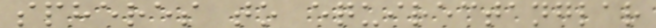spheres to equirectanglar
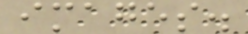images.
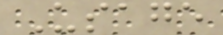Usage
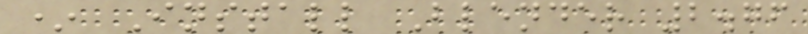* Install Blender 2.76
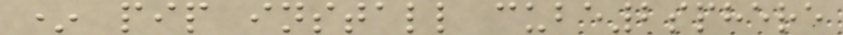* pip install cube2sphere
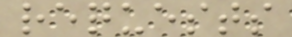requests
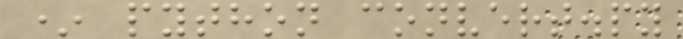* python convert.py
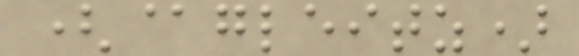(@gleitz)
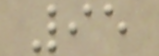95
